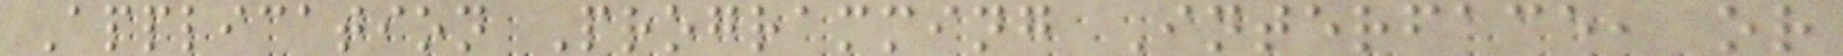Application Programming Interface, or
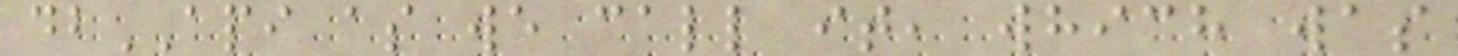dbAPI as we call it, which was
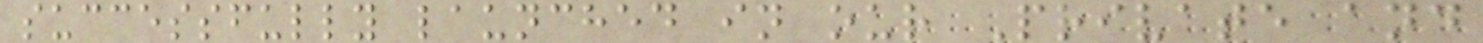successfully launched in our Private and
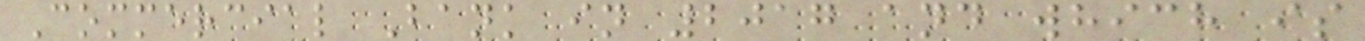Commercial Bank in 2017 and which is
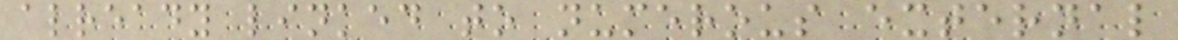already linked to numerous external
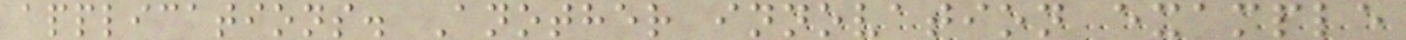applications. Another innovation example
